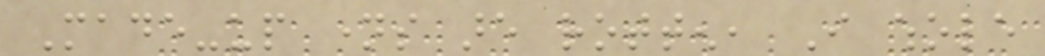Made-up names are rotten, I whole
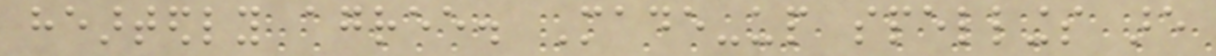heartedly agree. Made-up spellings are
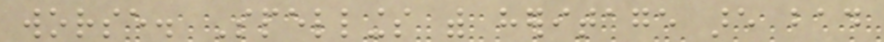worse. Spellings with heritage are bad
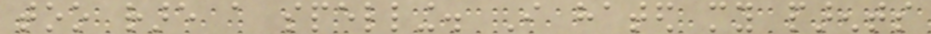too rare a spelling. I hated my parents
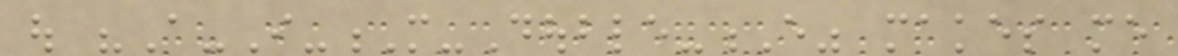out "A-I-M-Double-E" makes me
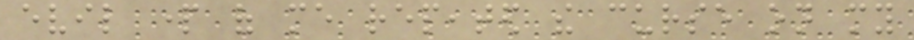evil part of me repeated the curse on my
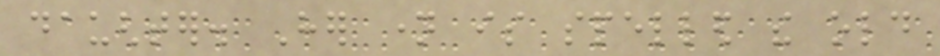daughter. Her name is spelled the old
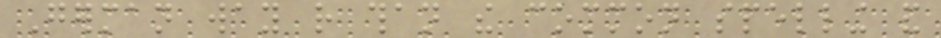German way rather than the common spelling and
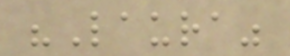"Laura"
